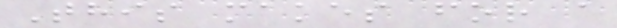This makes for a
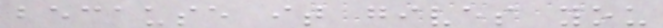because it gives you
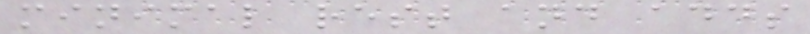minimal rest and adds
